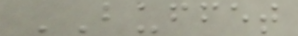BUFFET
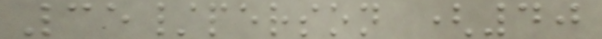35/person (40
